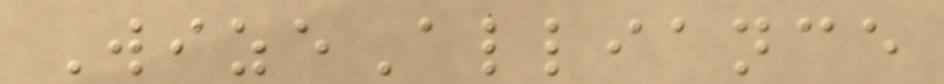WizeAlliance
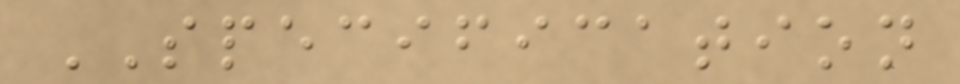SPECIFICATION
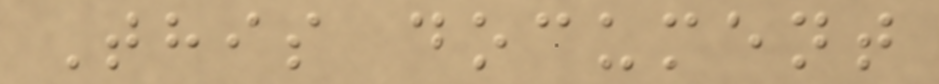This document
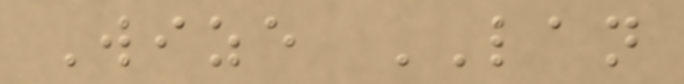Wize LAN
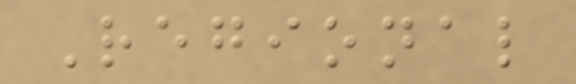Regional
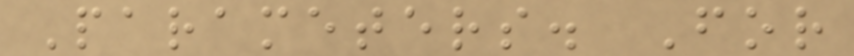Parameters. For
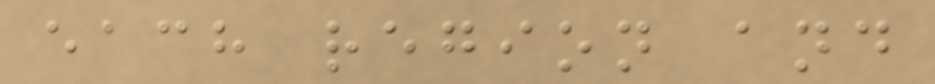each region and
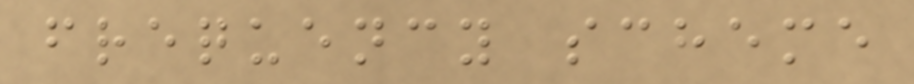frequency scheme
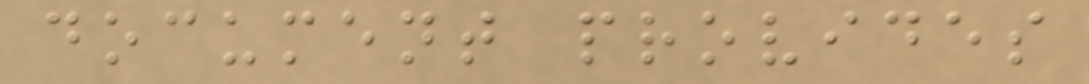document provides
